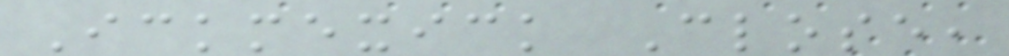Ickmexick Close,
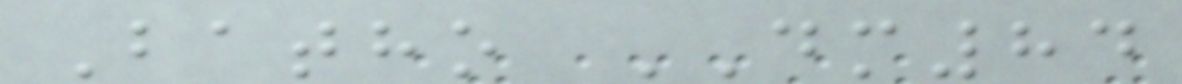Batho DM84
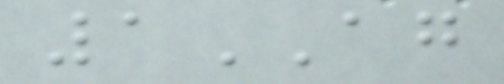1AG
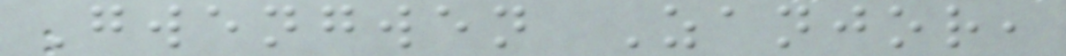Gwengwen Zanjor,
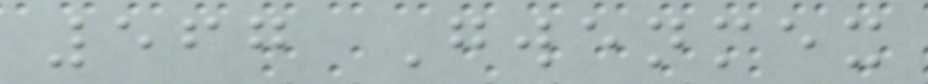567 Gwenmex
